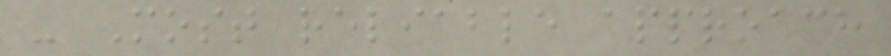- Most reliable approach
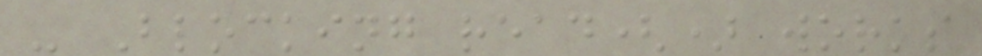- Blocking read() works
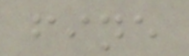fine
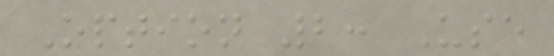Option 2: Use
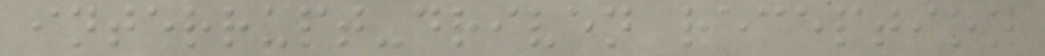interrupt-driven reception
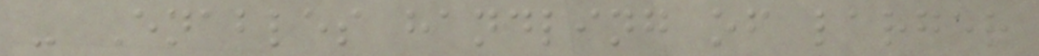- Enables handling of larger
